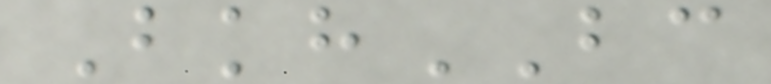BkhBC
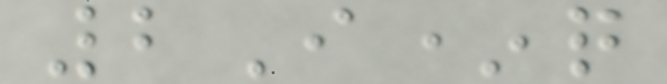2I*q
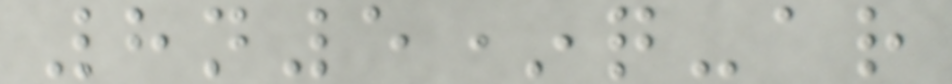8n5*q-ar
